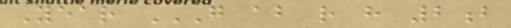Year G AB R H 2B
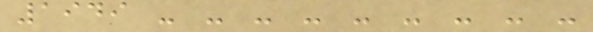1949 - - - - - - - - -
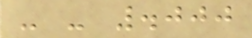- - .000
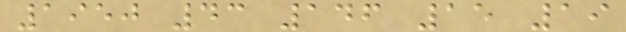1950 43 146 15 19
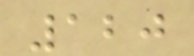120
